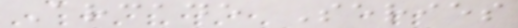Arcade Series
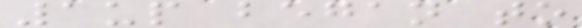1up began to
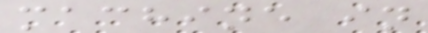machine in
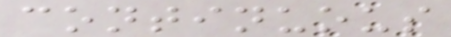continuous
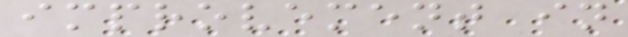improvement in
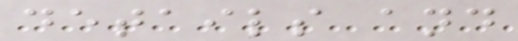details and
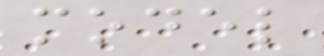model
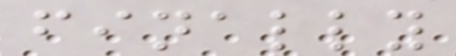finally
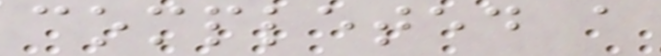completed a
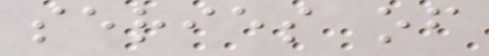series of
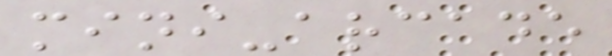mini-arcade
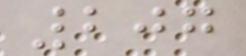207
